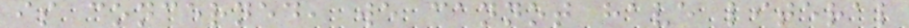is concerned, we cannot have literal
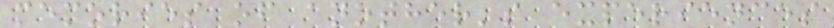memories of another's experiences
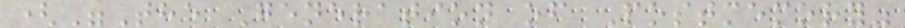("The Generation of Postmemory"
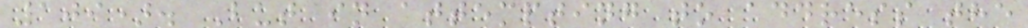109). But in attempting to address the
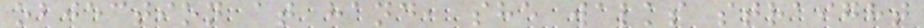objection at hand, she walks straight
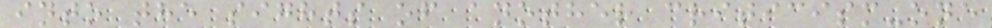into the sights of another criticism-one
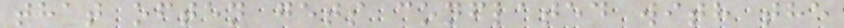that often gets conflated with the
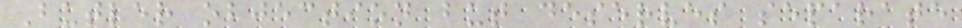Butler objection but deserves separate
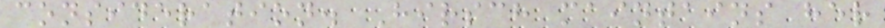consideration. Hirsch maintains her
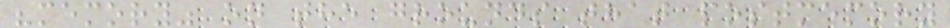"memory" on the grounds that postmemory
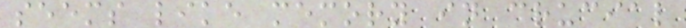seems like memory in crucial
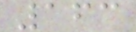163
